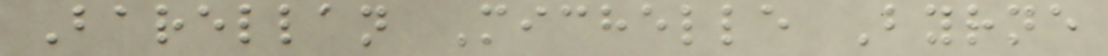Barellan Michelle Byrne
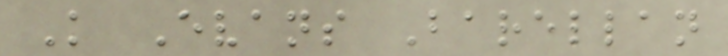K Evans Barellan
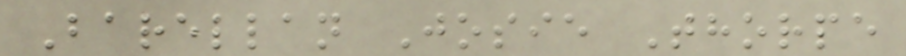Barellan Josie Thorpe
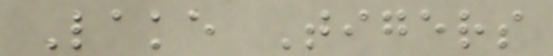Lake Tigers
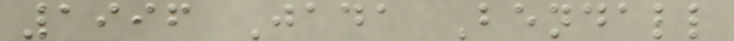1996 Jada Bendall
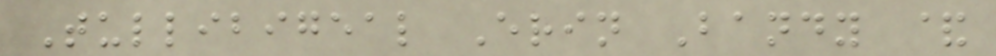Tullibigeal Erin Bandy &
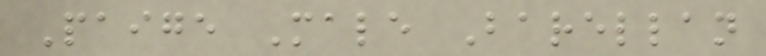Paige Male Barellan
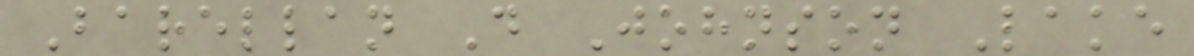Barellan D Johnson Lake
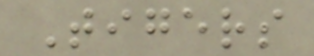Tigers
